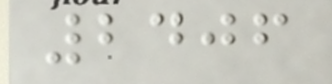2406
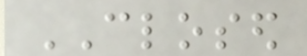CLOSED
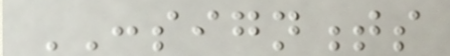CONSIGNMENTS
